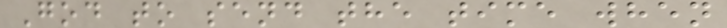God to send the time when
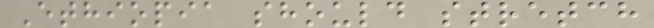Ethiopia should stretch
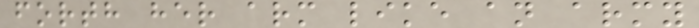forth her arm like an army
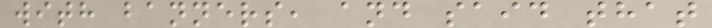with banners, and said that
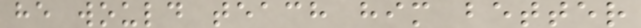he would teach him better
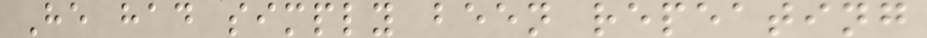He had simply been repeating
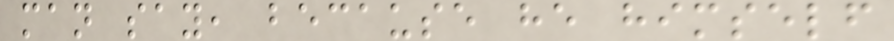man say, because he himself
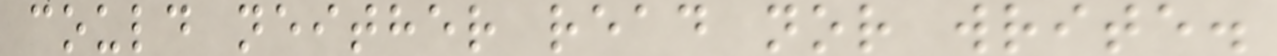could neither read nor write.
